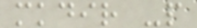mkdir -p
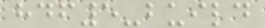hdf5-build
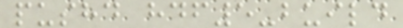pushd hdf5-build
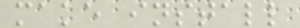make install
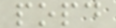popd
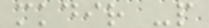mkdir -p
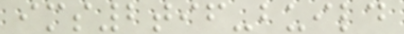ims2tif-build
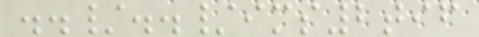../../ims2tif
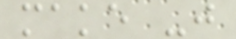make -j
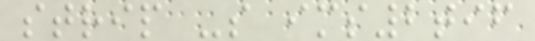strip -s ims2tif
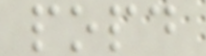popd
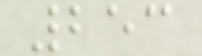253
